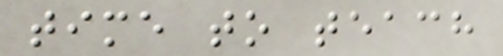time to teach
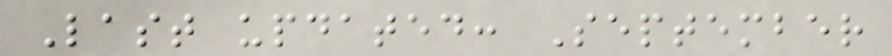Last updated: September
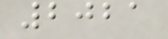2021
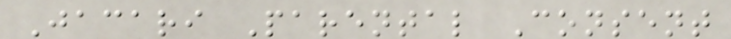Jacari Parental Consent
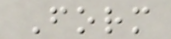Form
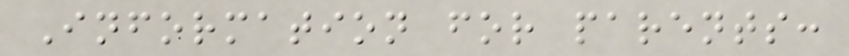Information for parents:
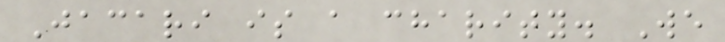Jacari is a charity. We
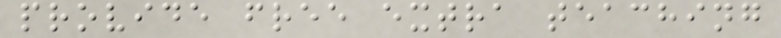provide free extra teaching
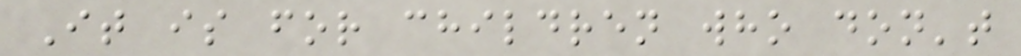It is for children who don't
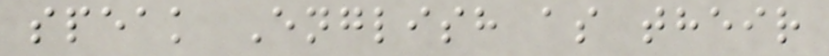speak English as their
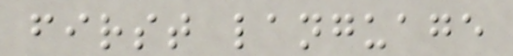first language
